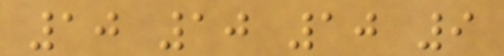10 10 10 9
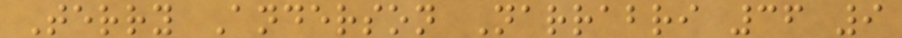Terry Anderson Narrabri 36 9
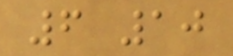6 10
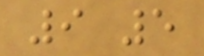9 5
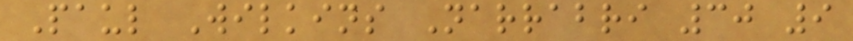Paul Wilkins Narrabri 30 9
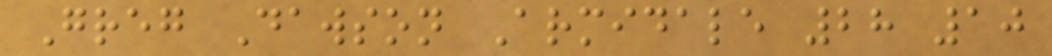Greg Dawson Armidale 28 10
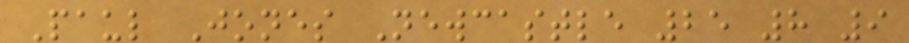Paul Jones Newcastle 25 8 9
